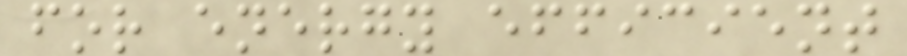for energy efficient
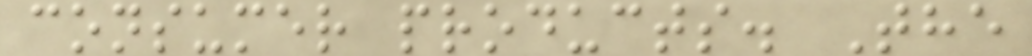consumer products. The
